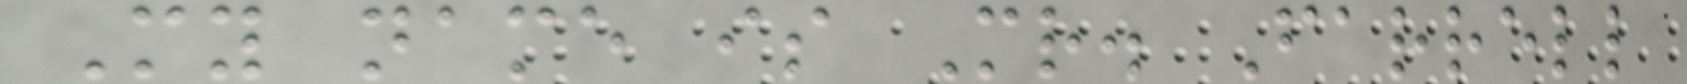My name is Mr. Farrell
